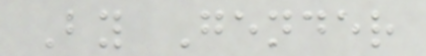By Gender
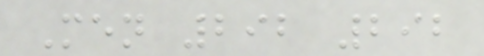Men 292 292
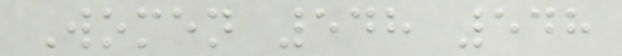Women 548 548
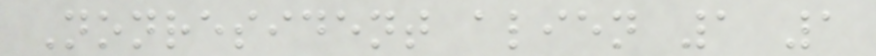Nonresident alien 1 1
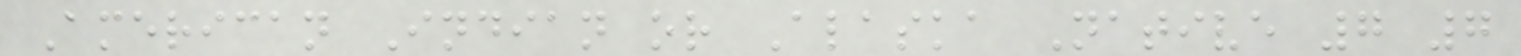American Indian or Alaska Native 7 7
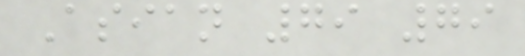Asian 79 79
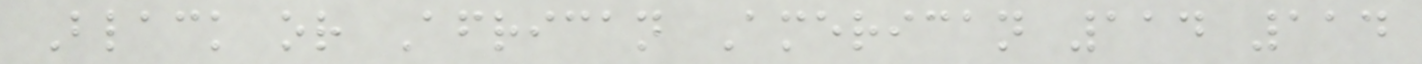Black or African American 114 114
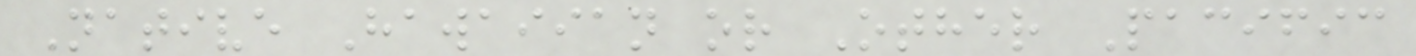Native Hawaiian or Other Pacific
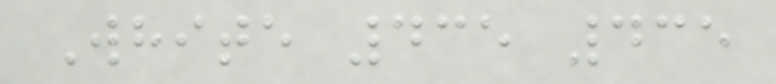White 435 435
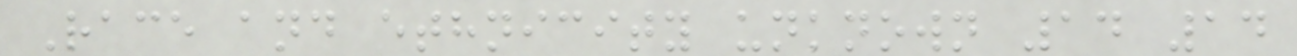Race and ethnicity unknown 14 14
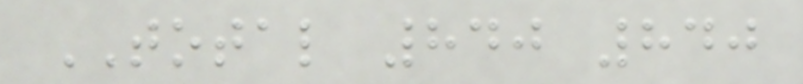TOTAL 840 840
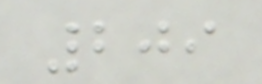209
